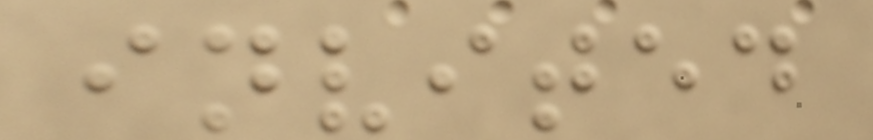invited
